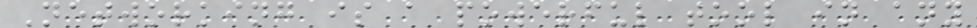Networking is a powerful tool in any
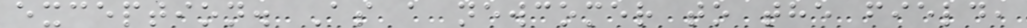exception. As a newcomer to the field,
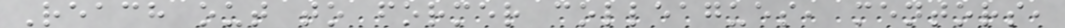Reach out to former colleagues, mentors,
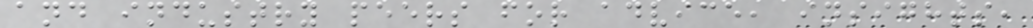and industry peers for advice, insights,
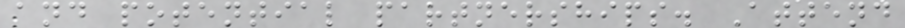and potential partnerships. Attend
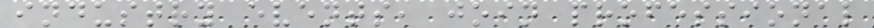industry events, join professional
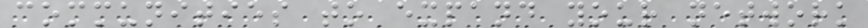communities to expand your network
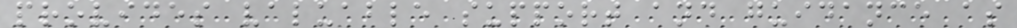provides valuable support and guidance as
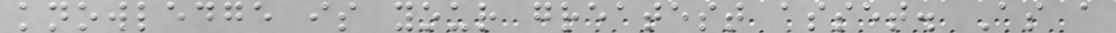knowledge is your greatest asset. As a
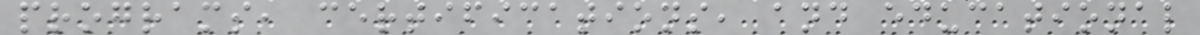programs, certifications, and educational
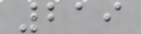219
